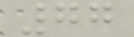77
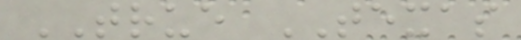TRUE TEXAS
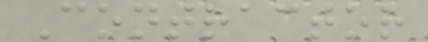Contractor
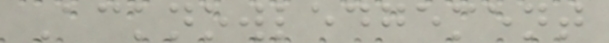Acknowledgement
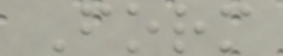Form
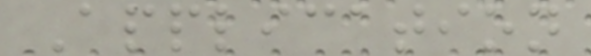Application
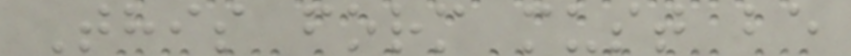This form must be
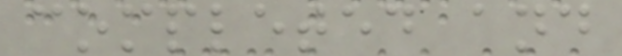completed and
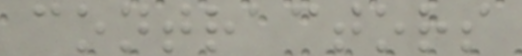contractors
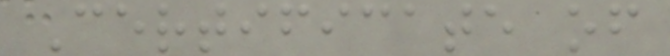Certificate of
